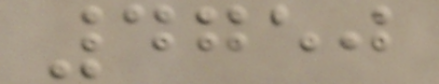4750
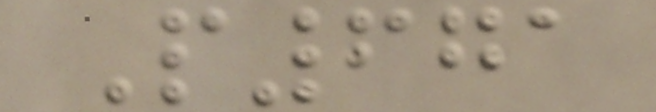P671
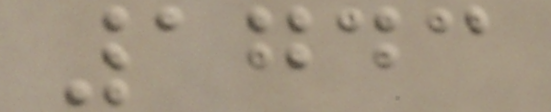1743
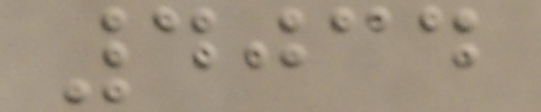4034
